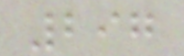297
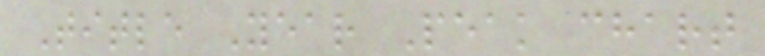Title Year Peak chart
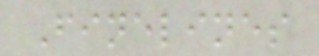Finelines
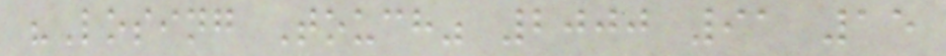"Losing Touch" 2000 91 15
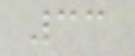33
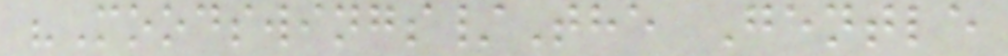"Moodswings/The Gentle
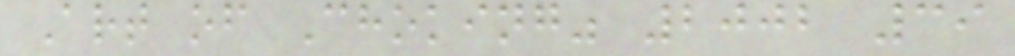Art of Choking" 2002 39
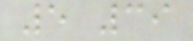5 39
